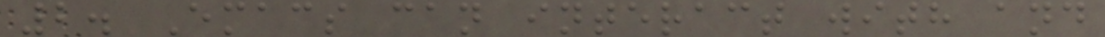2. Emacs can interact with and
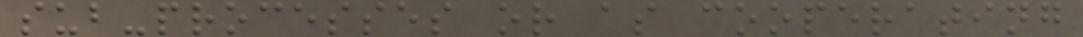sub-processes or as cooperating
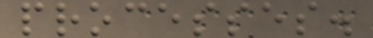processes.
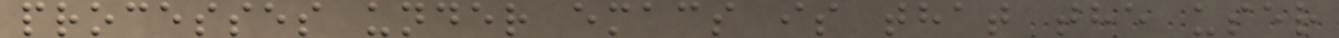processes under emacs is that the user
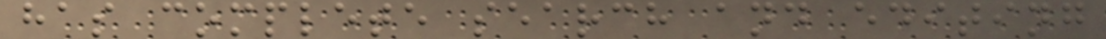has complete search and editing
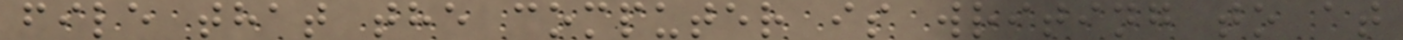file that the computer is writing to at
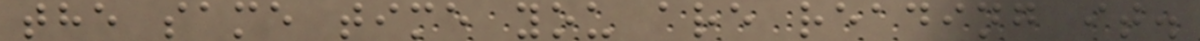the same time you are reading it.
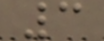3
